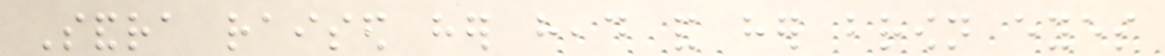Sandra raised her head and her brown eyes
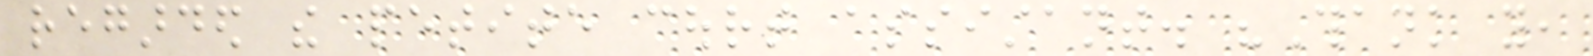regarded the petite court assistant. "Thank you,
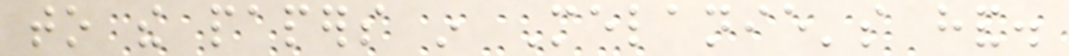to the papers in Melanie's hand.
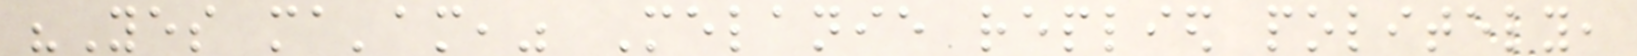"Yes ma'am," Melanie replied politely,
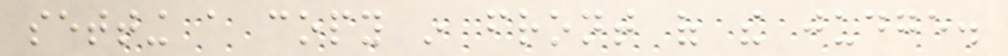setting a copy in front of the judge.
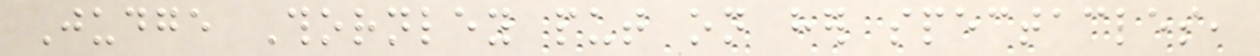Judge Thornley put on her spectacles,
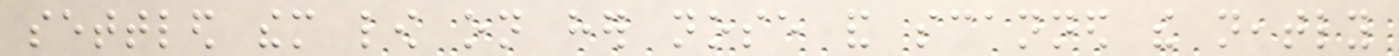settled them low on her nose and scanned the neatly
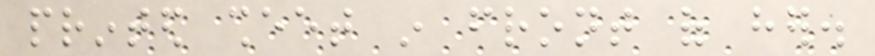printed sheet in front of her.
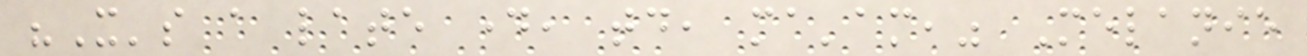"It's a late day, today, ma'am," Melanie
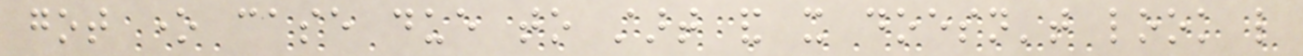got one case due to start and it doesn't look like
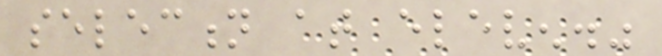selection at eleven."
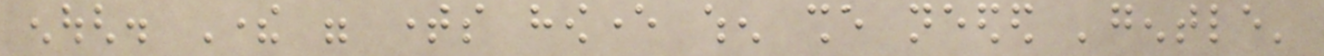enough. There were times however when she needed 'gentle'
